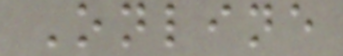Online
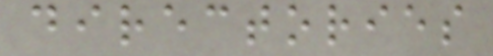directories
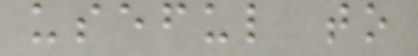useful to
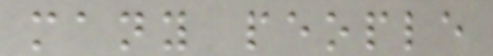many people
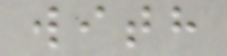with
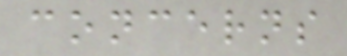concerns
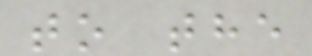to the
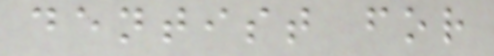dentist for
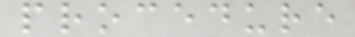procedure
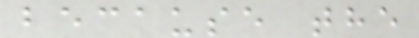because the
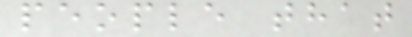people that
